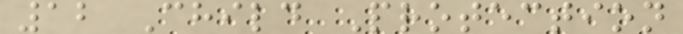12 Child Protection
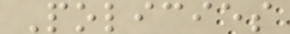Policies
